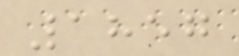1857
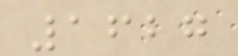1627
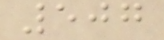507
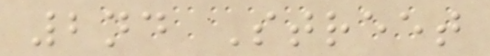2nd Street
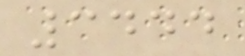3444
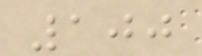100
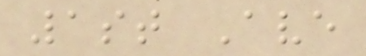1st Ave
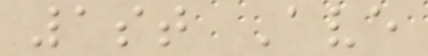1st Ave
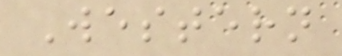Western
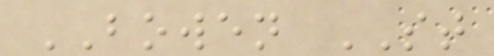BOWEN ST
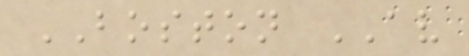BOSTON AV
